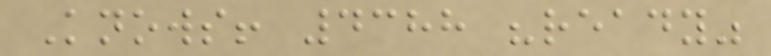Knows! 4388 "ready"
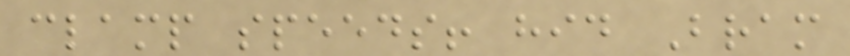clamp speeds! hid Bram
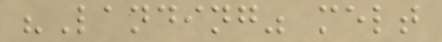"Landing" melt
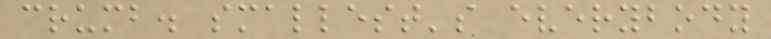crumb. smallest's everybody
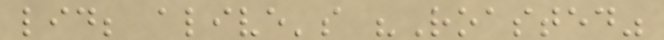lid; alive's "Roasted"
